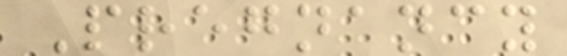Pregnancy
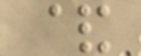&
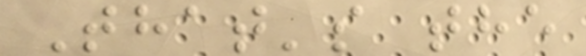That's the
